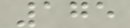175
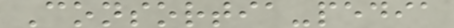Consortia-pedia
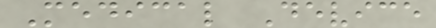Medical Device
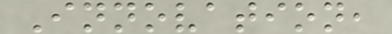Innovation,
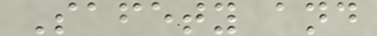Safety and
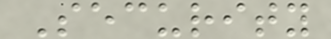Security
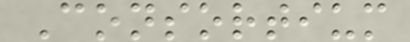Consortium
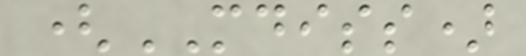(MDISS)
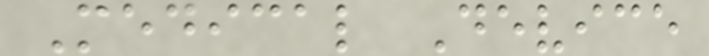Medical Device
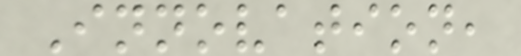Innovation,
